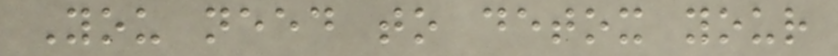You need to detox your
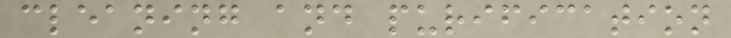cleaning and purification
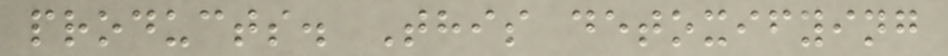products. This detoxifying
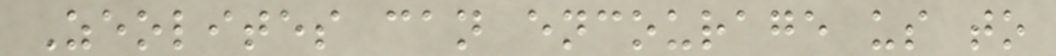Zeolites can encourage us to
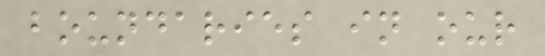boundaries in our
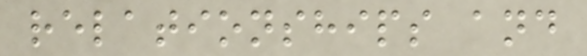relationships and
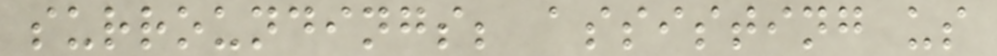surroundings; assisting us
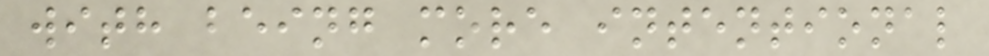with being more intentional
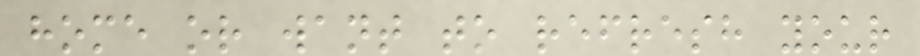home or want to refresh your
